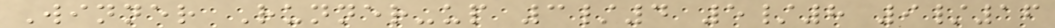Winner Runner-up 3/4 5/8 9/16
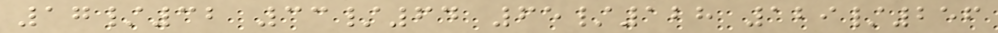17/32 33/64 65/128 129/256
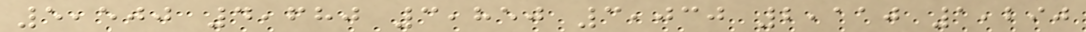5,500 4,680 3,850 3,030 2,110 1,290
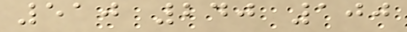510 240 100
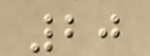20
